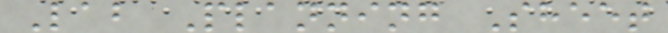Lab Planning Sheet
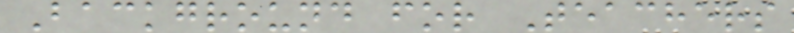Background for Teachers
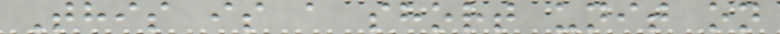This is a short unit on
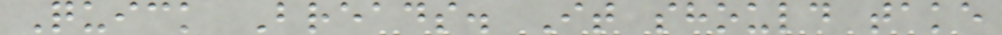Quick Breads. It should take
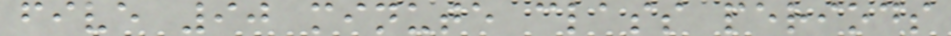five 90 minute class periods
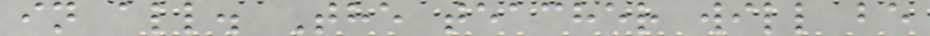in all. The teacher will be
